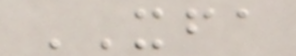XFA
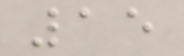15
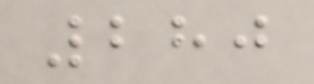280
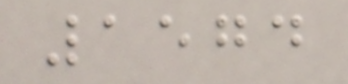1574
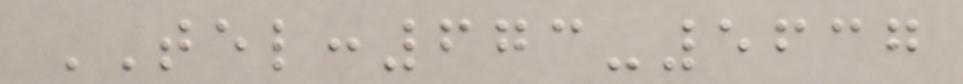TEL:673-5637
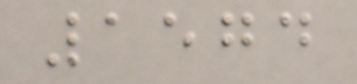1574
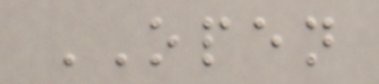OPEN
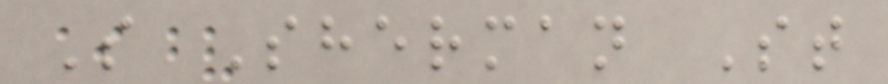S Sherman St
